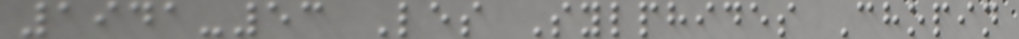1941-53 Les Sylphides Chopin
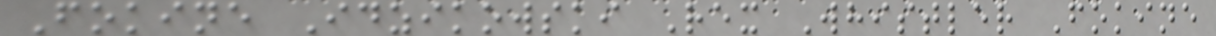Fokine Idzikowski Rex Whistler Fokine
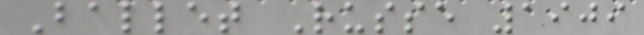Ballet Russe 1909
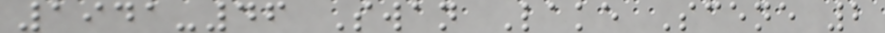1941-46 Swan Lake Scene 2
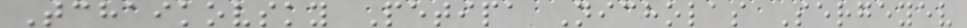Tchaikovsky Petipa Nicholas Sergeyev
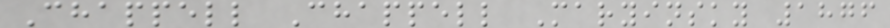Chappell Chappell Maryinsky 1876
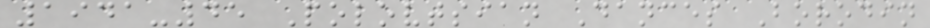1941-45 Polovtsian Dances Borodin
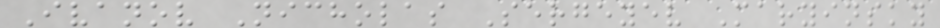Ivanov Nicholas Sergeyev Maryinsky
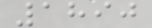1890
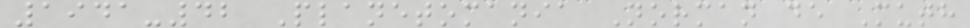1941-42 Planetomania Norman de Muth
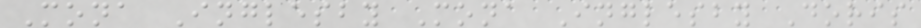Mona Inglesby Mona Inglesby Doris
